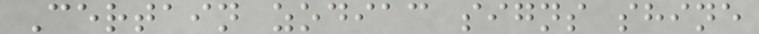Certain zodiac signs shine
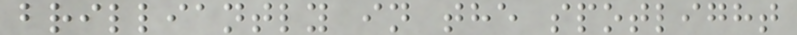brilliantly in the spotlight
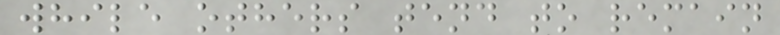while others tend to remain
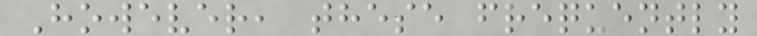However, these frequently
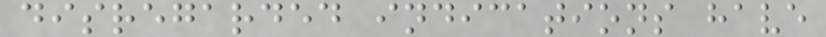disregarded indications have
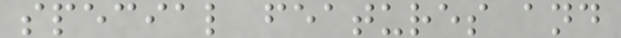special features and
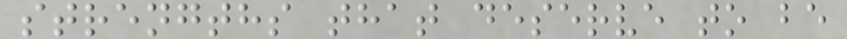strengths that deserve to be
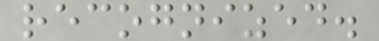recognized.
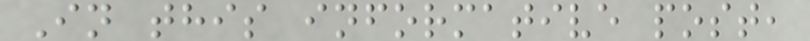In this informative post,
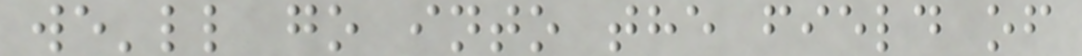we'll go into the field of
